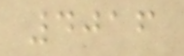4016
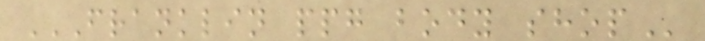FRANKLIN PPG BODY SHOP
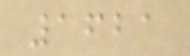1621
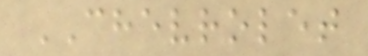CHEVROLET
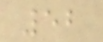52
